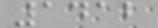1412
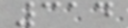314
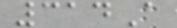314A
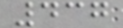437
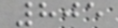805
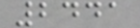2441
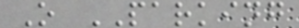O PARKING
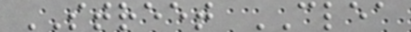STREET CLEA
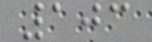103
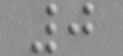0
